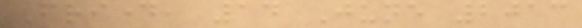Friday, 14 June 2013
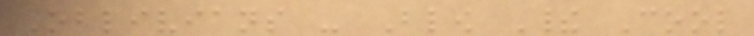Oblivians - Blow Their Cool
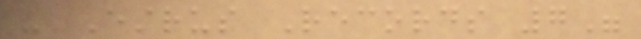- Estrus Records 7"
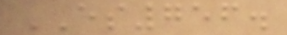ES756.
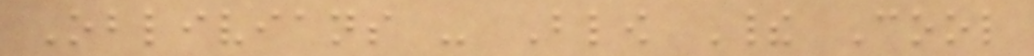Oblivians - Blow Their Cool
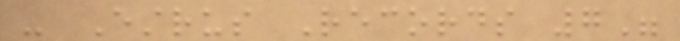- Estrus Records 7"
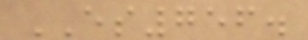ES756.
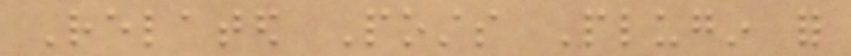Related Posts Plugin for
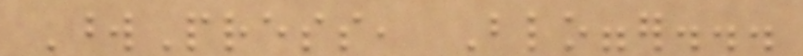WordPress, Blogger...
